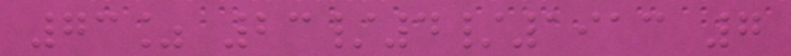73% 23/4/1913 7
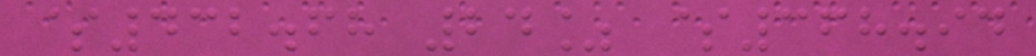$432.68 24% $368.94
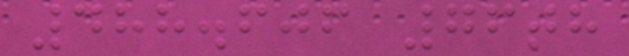488.606 76th
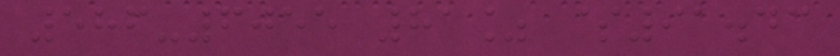586-6055 81% $91.43
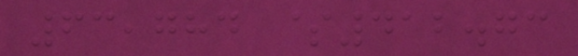63,784 $412.73
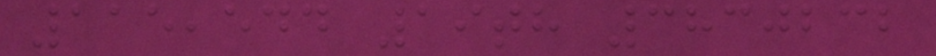115,544 19th 3830232
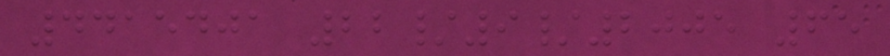4415401 22/9/2005 65
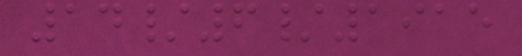14/6/1915
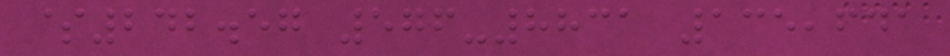$242.57 576-8831 135,641
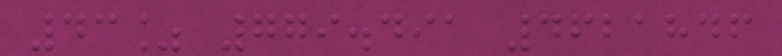43% 779.491 4621846
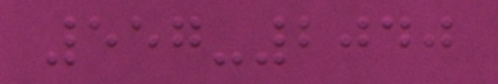557-2040
